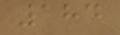184
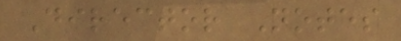Director Notes
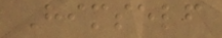Himself
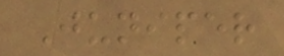Juniper
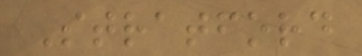Stratford
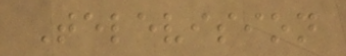Television
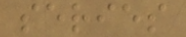series
